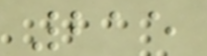215
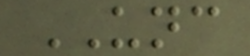UNC
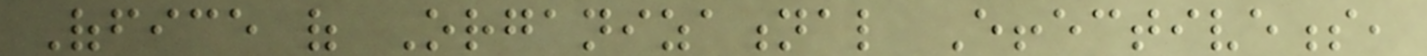Office of Organizational Effectiveness,
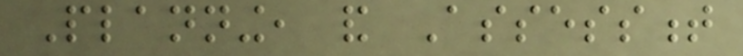Planning, and Assessment
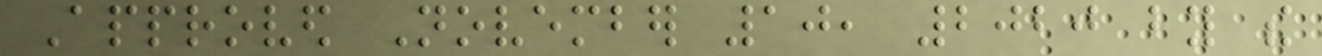Approved November 10, 2020 by the
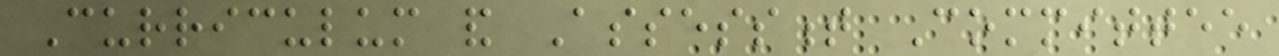Curriculum and Assessment Committee
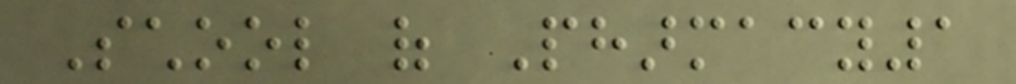School of Pharmacy1
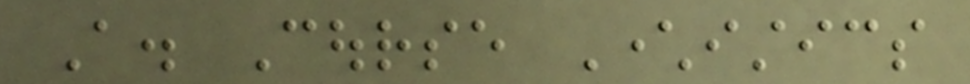A. Course Characteristics
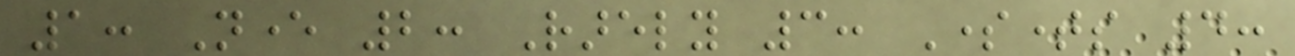1: Never 2: Rarely 3: Sometimes 4:
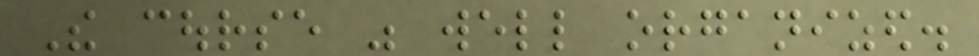The course was well organized.
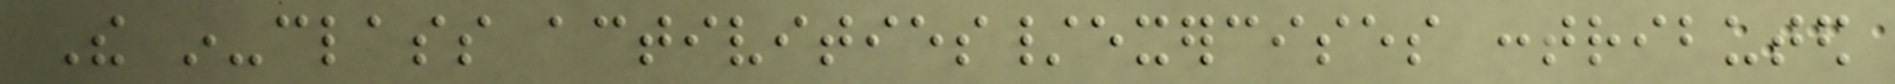The in-class activities/exercises contributed
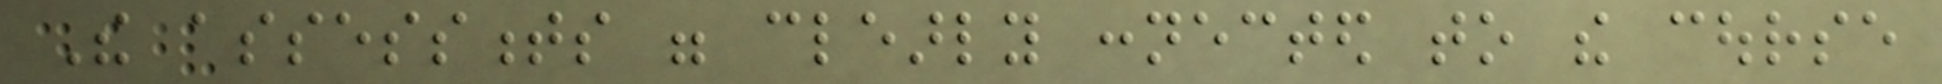The assessments were clearly connected to the course
